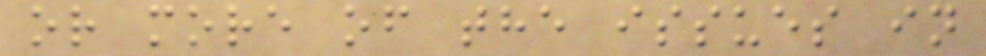or more of the issues in
